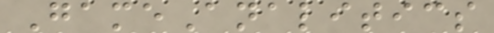GameAnalitics
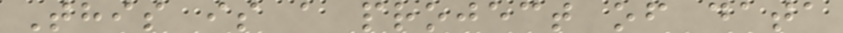This is a project of data
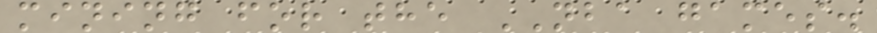mining for the NBA games.
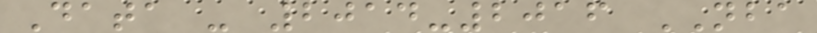Data - 2014-2016 NBA
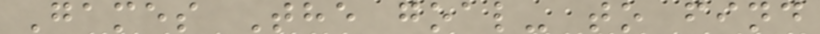Games The goal- to find
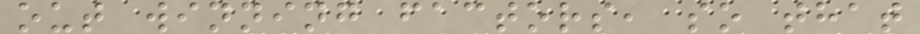out winning factors, so that
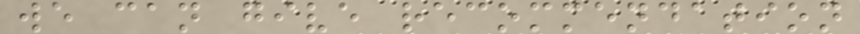we can give recommendation
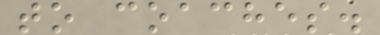to coaches.
